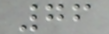76
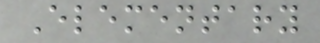Elementary
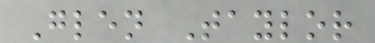Glen Taylor
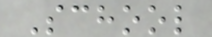School
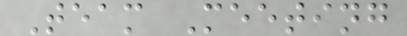Team Meeting
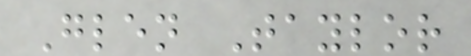Glen Taylor
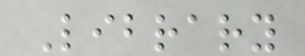Library
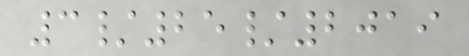3/25/2019
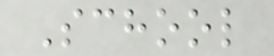School
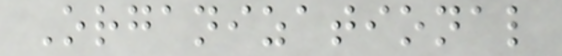Organizational
